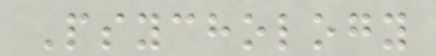Psychology
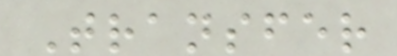Transfer
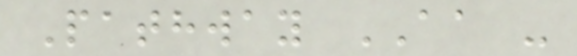Pathway AA -
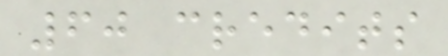60 credits
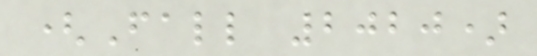(Fall 2020)
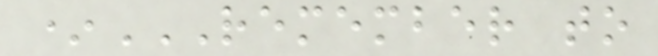*REMEMBER TO
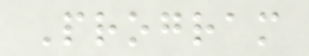Program
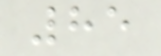85
